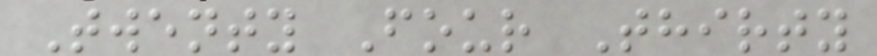Twenty Four Thirty
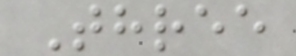Three
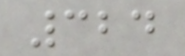324
